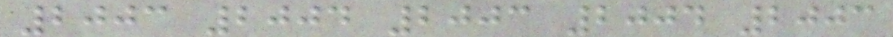2003 2004 2003 2004 2003
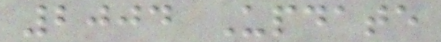2004 Update
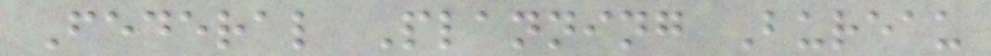Federal Planning Bureau
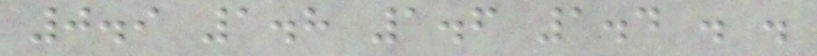0.9 1.8 1.6 1.4 . .
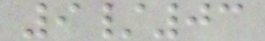9/03
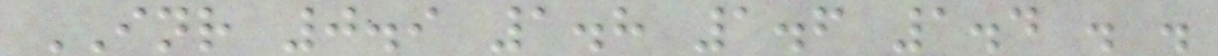INR 0.9 1.8 1.6 1.4 . .
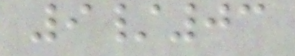9/03
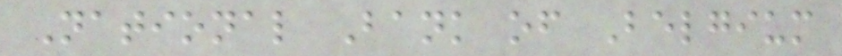National Bank of Belgium
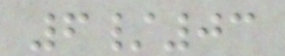6/03
